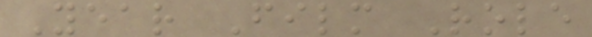Year Film Role
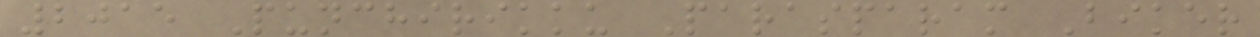2015 Punchirikku Parasparam Biker
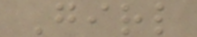Girl
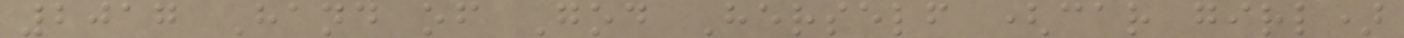2017 Hand of God Herself (car girl)
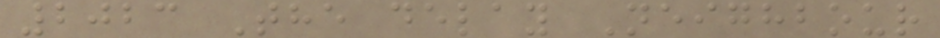2023 The delay Neighbour
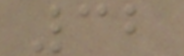32
